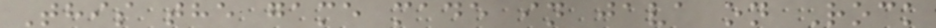This the game made in java on Rock
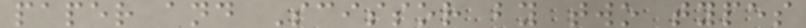paper and Scissor by two types
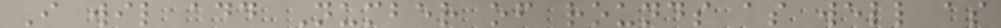I wil add Number of rounds as well as
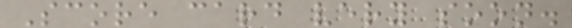Score card very soon.
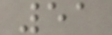51
